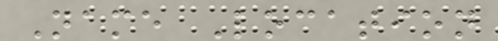Name Location
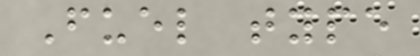Fuel type
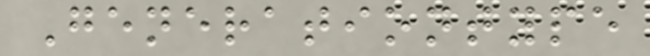Generationtype
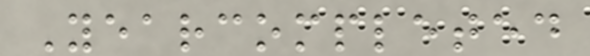Yearcompleted
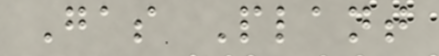Gas Plant
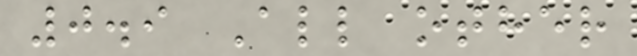0.9 All other
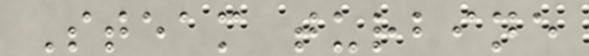Steam turbine
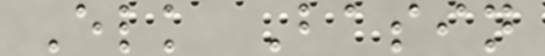Elk Basin
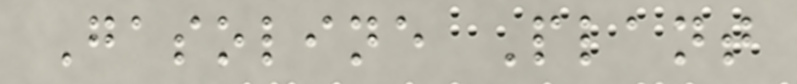Gasoline Plant
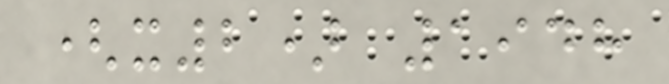(x2) 1948
